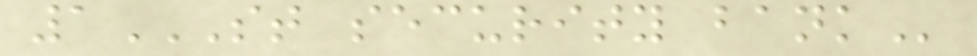1ST SECURITY BANK
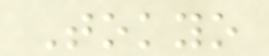Tokyo
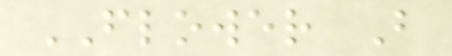FLOWER B
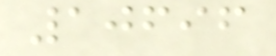10696
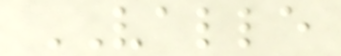VALLE
